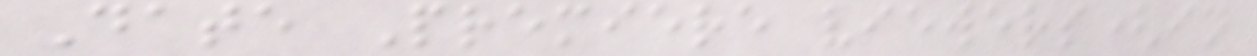Date Premiere viewers(in
